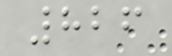826
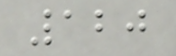120
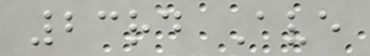23rd Ave
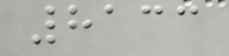8133
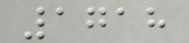1718
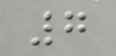7
